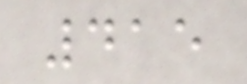415
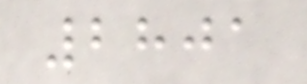2801
